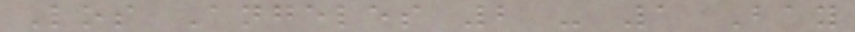Los Angeles 2 - 1 Bay
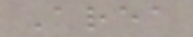Area
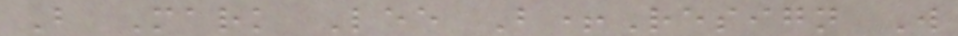B Mark Lee B+Resign W
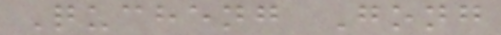Qucheng Gong
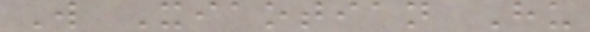W Xiaotian Hu
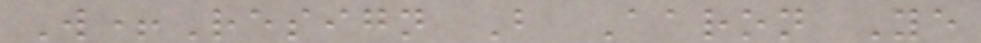W+Resign B Aaron Ye
